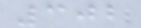302
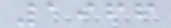1966
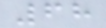68
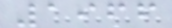1966
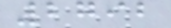2792
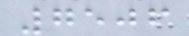7506
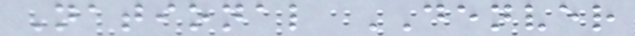National DENVER
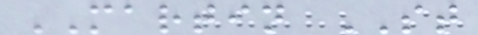MARTIN ST
